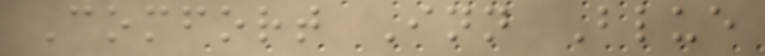Comfort Inn Blue
